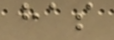has
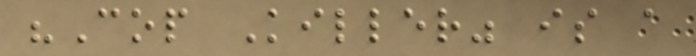"Cop Killer" is a
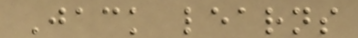Jack learns
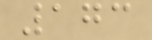173
